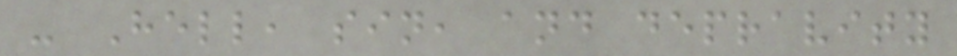- Hell, sin, and depravity
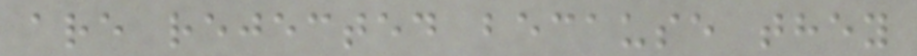are rejected because they
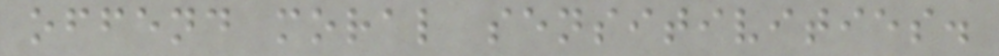offend moral sensitivities.
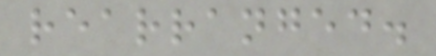rearranged.
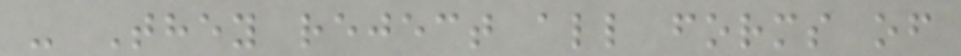- They reject all forms of
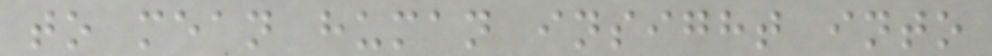to mean human insight into
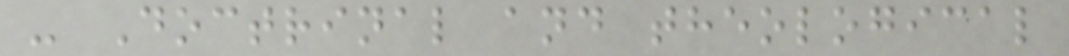- Doctrinal and theological
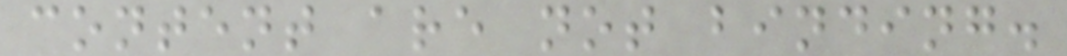content are not binding.
